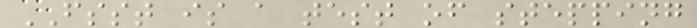FSST is a test of stepping
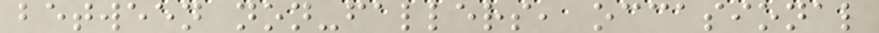between non-fallers, occasional
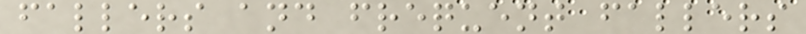fallers and frequent fallers
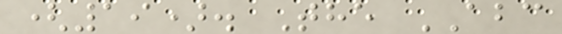(19). The ABC
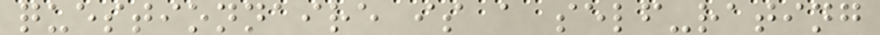questionnaire is a self-rating
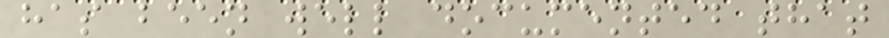has been well documented that
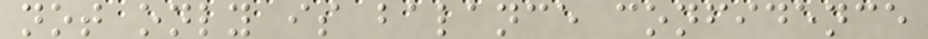not only is balance confidence
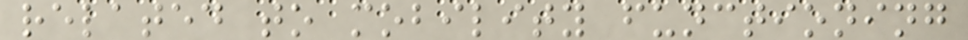related to mobility functioning
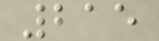215
